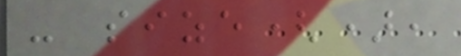- size(),
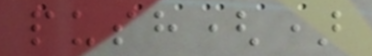push()
